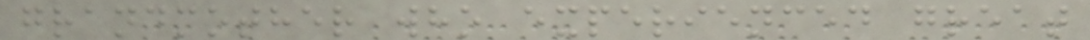grandmother who experienced great
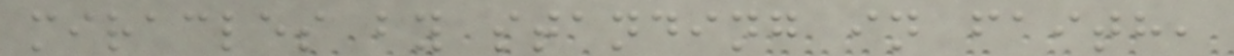miracles by standing in faith,
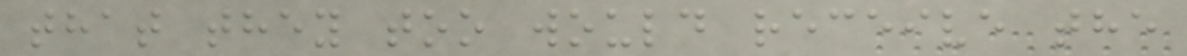that they too would receive the
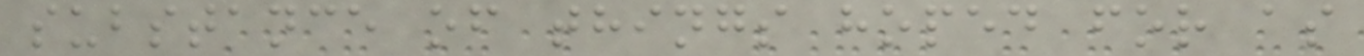substance of things hoped for as
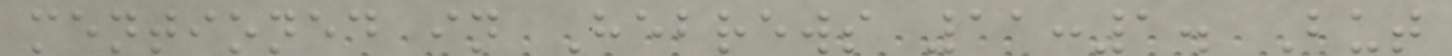mentioned in Hebrews 11:1. But
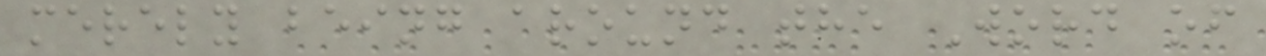merely being around the Word of
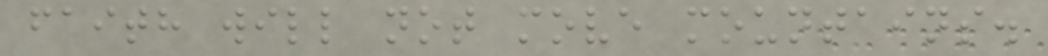faith will not move mountains.
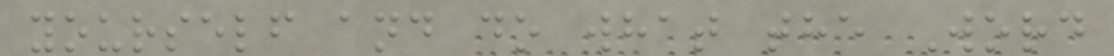yourself and do what the Word
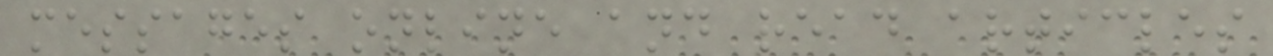messages online and read articles
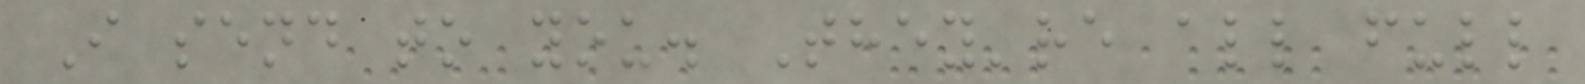I send to you. They're all full
